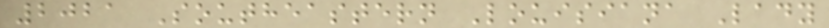2021 Southeastern Louisiana Lady
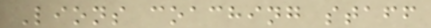Lions coaching staff
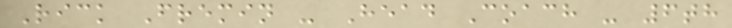Rick Fremin - Head Coach - 6th
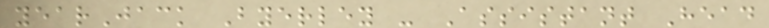yearJack Byerley - Assistant Head
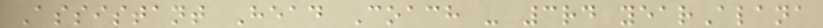Assistant Head Coach - 3rd yearAlana
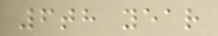6th year
